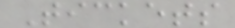Tickets
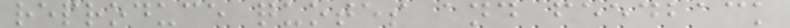reproduce quotes and feedback
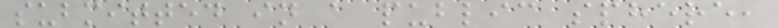submitted in a public sphere,
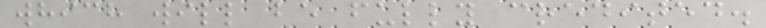which will be fully credited.
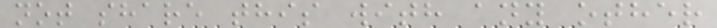not share this with any other
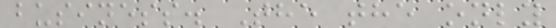business. The the only
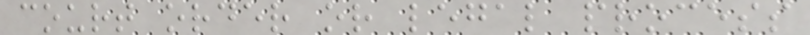court order or legal process
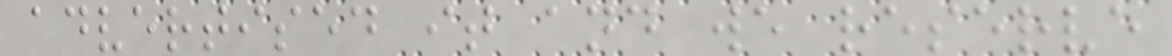advertised it and we reserve
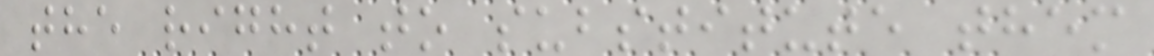the right to substitute them
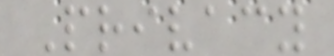Privacy
